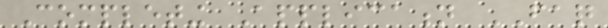Completing Application FAQ
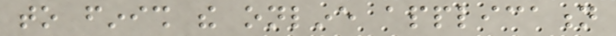to finish the online application
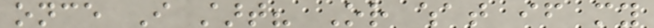once I start? Or what if my
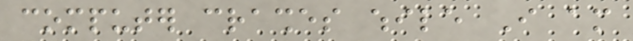computer crashes while I am
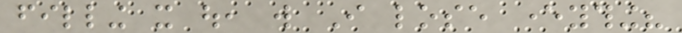filling it out, will I lose everything?
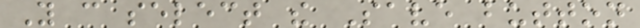You can select the Save button
